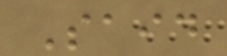Said
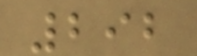292
